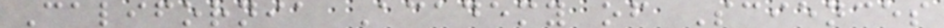California Academy of Sciences
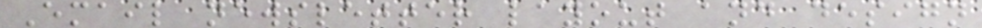Email newsletter layout and design
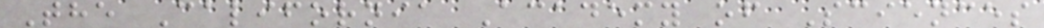The California Academy of Sciences
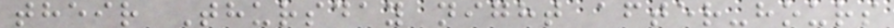their Thursday night after-hours
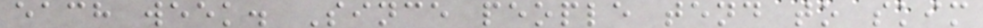each week. Since people tend to skim
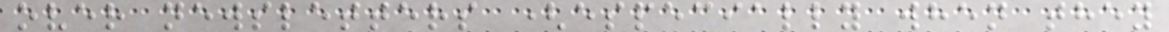over newsletters (especially when they
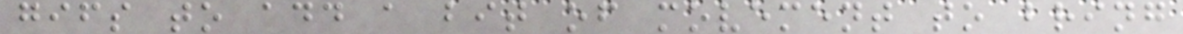gifs to add a bit of movement to bring
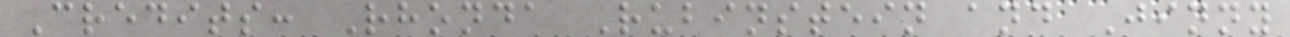Credits: Rhonda Rubinstein and Jinny
